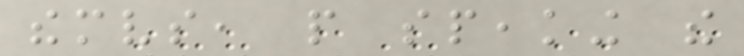themselves, people speaking the
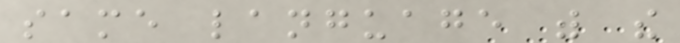same language with the
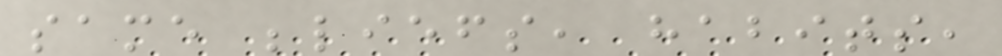same beliefs, habits,
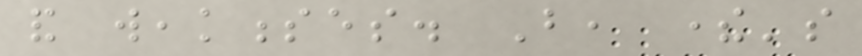and weaknesses. But, there's
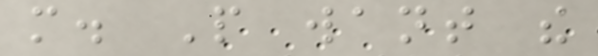more. People want the
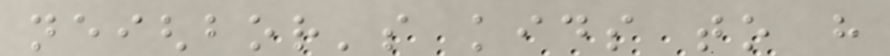neighbor's kids to have
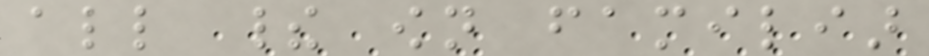all their own familiar
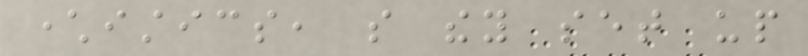characteristics, so they set up
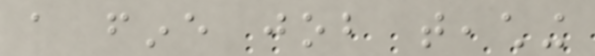a fine job teaching
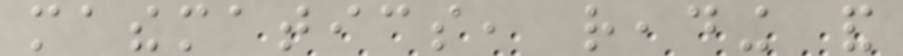mathematics, reading and
